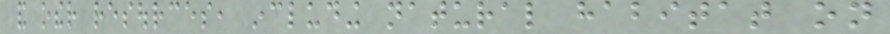and other resources, including natural habitat on
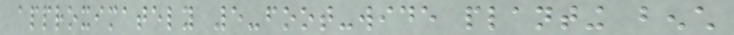approximately 5-foot-wide planting bench
